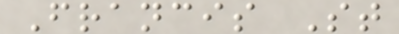Francis St
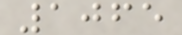1065
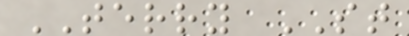TERRY ST
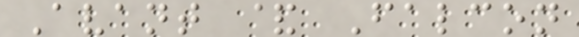Avant & Falcon
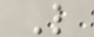L
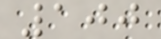100
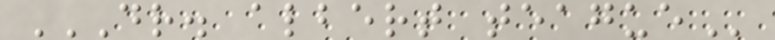DR. ALBERT TEAGUE
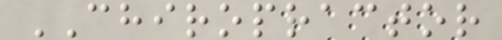CHIROPRACTOR
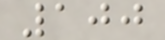100
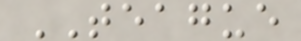TEAGUE
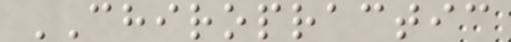CHIROPRACTIC
